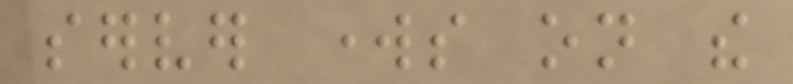server works on the
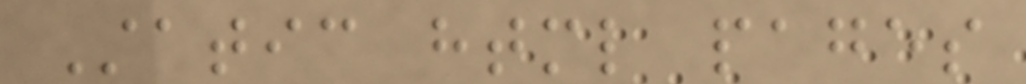Static html pages
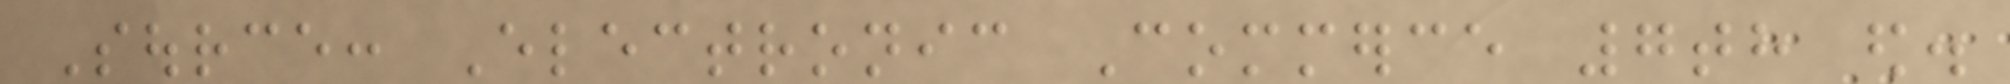Source: Electronic Commerce 7th ed.
